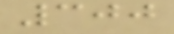300
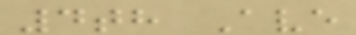4th Ave
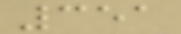351
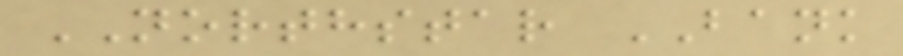NORTHSTAR BANK
